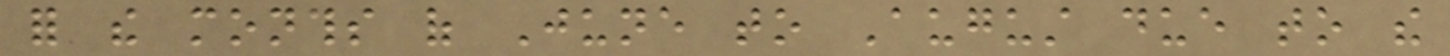for the months of June to August due to the
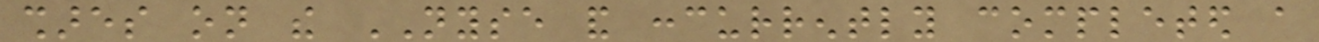shares on the NYSE and concurrently completed a
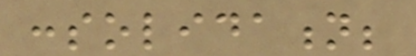consolidation;
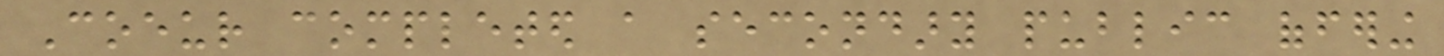Coeur completed a secondary public offering
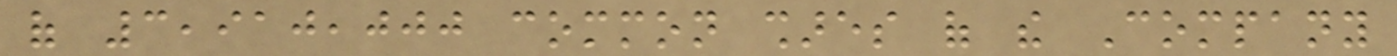of 3,910,000 common shares of the Company
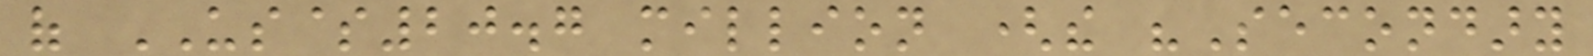of US$20.7 million (the "Secondary
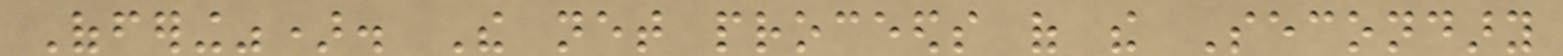Offering"). The net proceeds of the Secondary
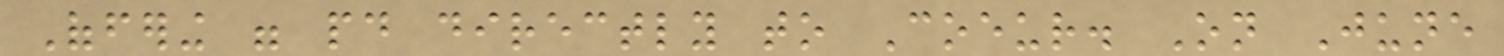Offering were paid directly to Coeur. On June
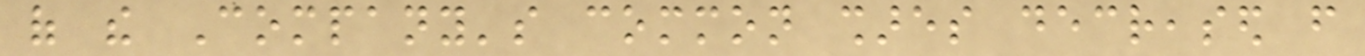of the Company's common shares decreased from
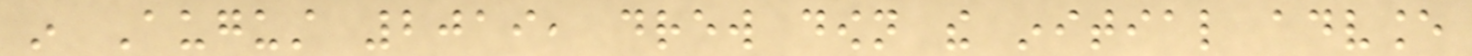in August 2019, drew down the initial advance
